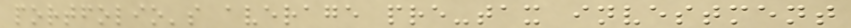portfolio's average pre-tax investment
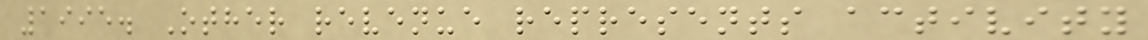1995. Other revenue represents activity
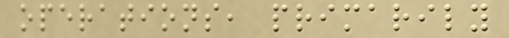operations, primarily
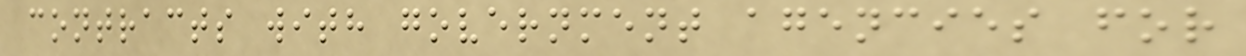contracts with government agencies for
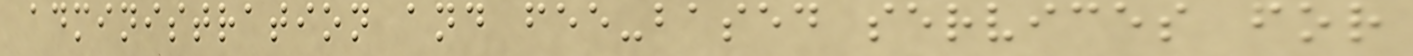administration and fee-based services for
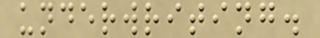underwriting.
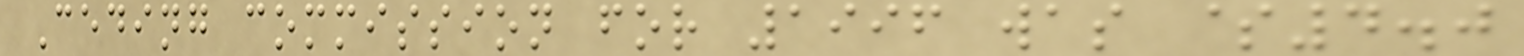Ceding commission for 1996 was $4.0
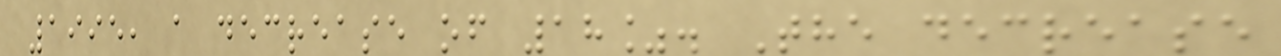1995, a decrease of 18%. The decrease
